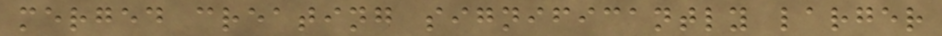merged creating significantly larger
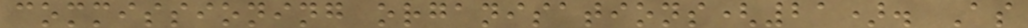commissioning organisations(21). As
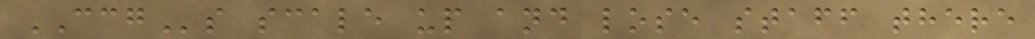CCGs scale up and lose staff there
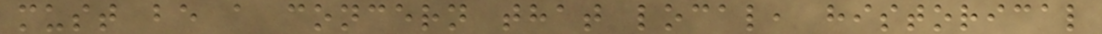must be a concern that local, historical
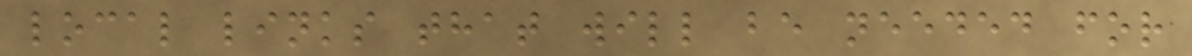local links that will be needed for
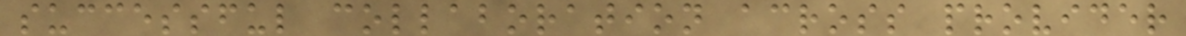successful collaboration across provider
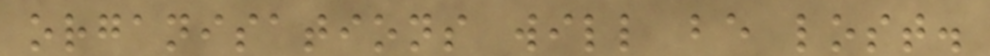organisations will be lost.
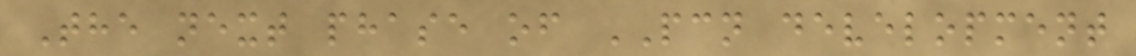The next phase of PCN development
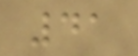41
